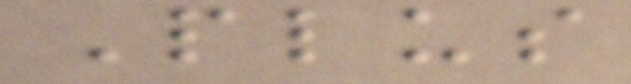Plus
